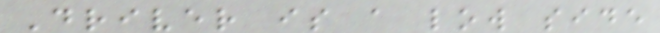Driver is a low side
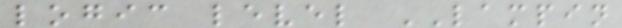logic level LAMPIN
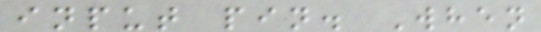input pin. When
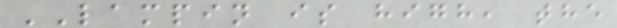LAMPIN is high, the
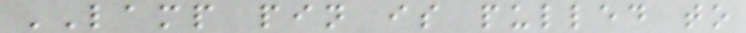LAMP pin is pulled to
